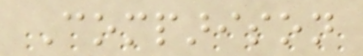Comparison
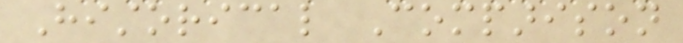Historical Comparison
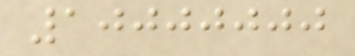10000000
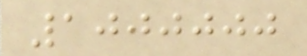1000000
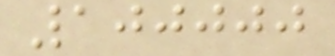100000
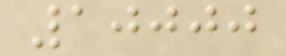10000
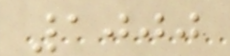1000
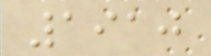1910
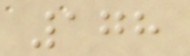178
